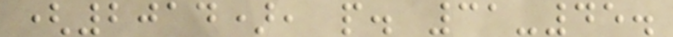(2014), p. 31-45.
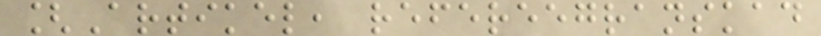[Artikel, refereegranskad
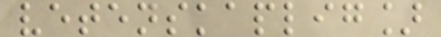vetenskaplig]
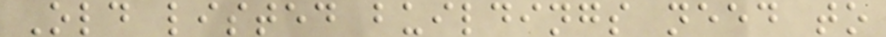Old listed buildings need to
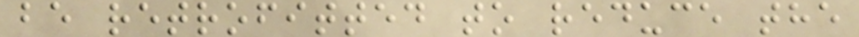be retrofitted to reduce the
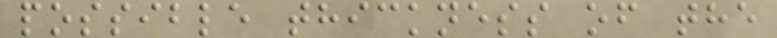possible thickness of the
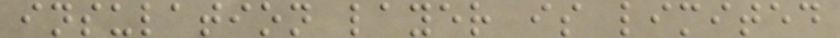insulation layer is limited
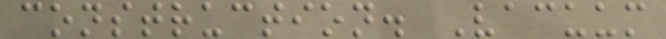construction. Vacuum
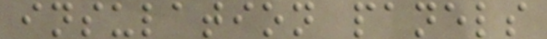insulation panels
